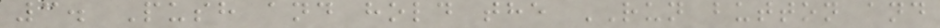3. Push and hold the RUN button and
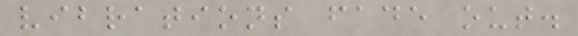vibrations fade out.
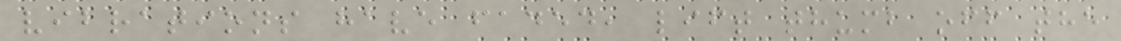vibrations have faded, lift thumb off the
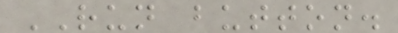RUN button.
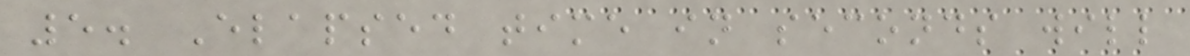5. Elapsed time in seconds will
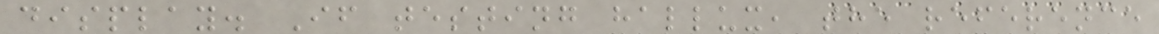display. If testing hallux, the reference
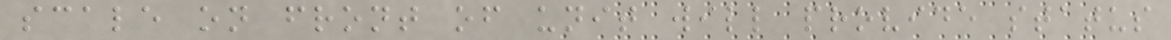scale on front of unit will provide status
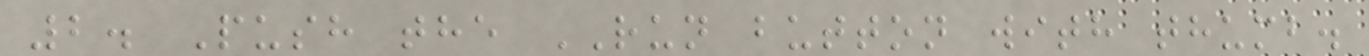2. Push the RUN button with thumb.
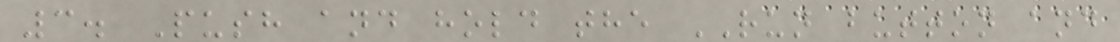3. Push and hold the RUN button and
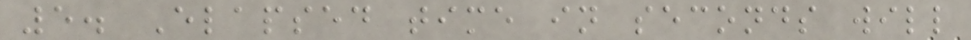5. Elapsed time in seconds will
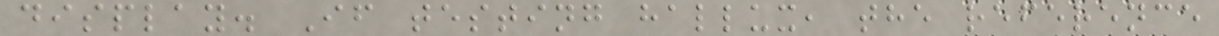display. If testing hallux, the reference
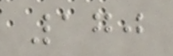170
